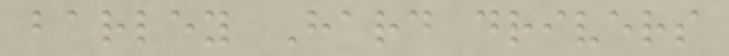barley Hard drivers
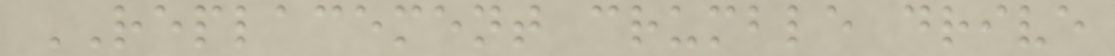REPLACEMENT crumble drive
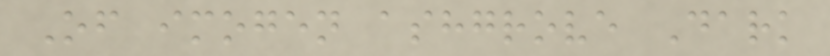Of imogen ashgrove Dark
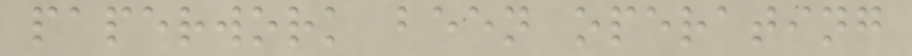paperwork been operating
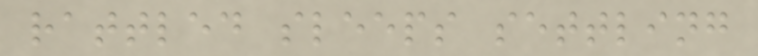rattled sleeps settling
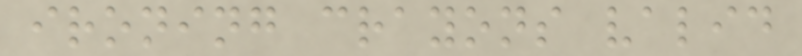ironing crayons valid
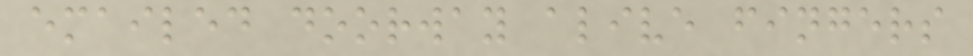emailed doorway alive fingers
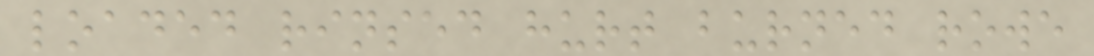loaded rinsed hurt burned rowe
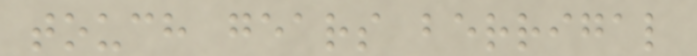touch gears berrigal
